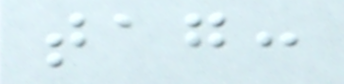tag:
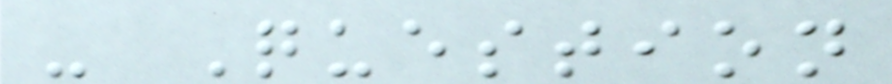- Question
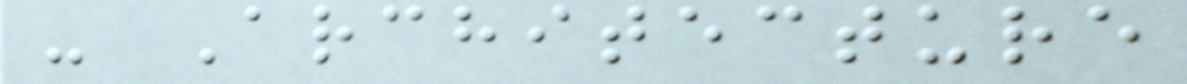- Architecture
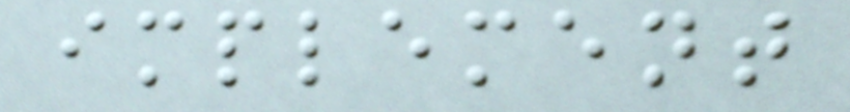implement
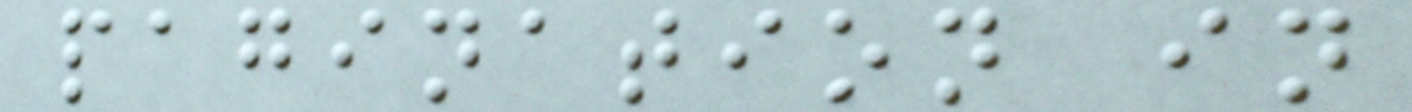pagination in
